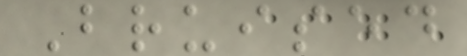Bruised
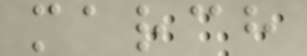march
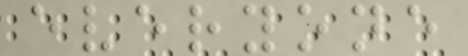everyone
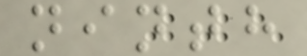ninth
